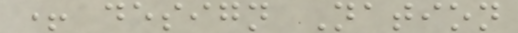+ design Nation
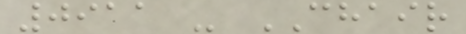0911 - CHAIR
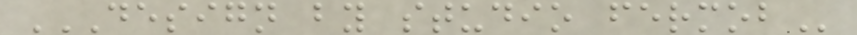DESIGN BY STUDIO FERMOB
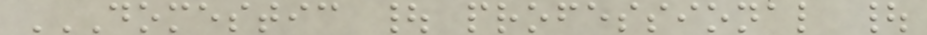DOMESTIC | PROFESSIONAL |
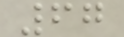67
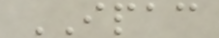IPAC
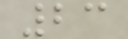23
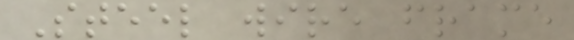Steel wire frame
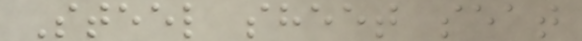Steel sheet seat
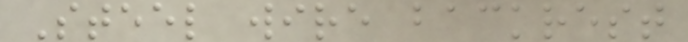Steel wire backrest
